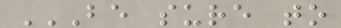BE SURE TO
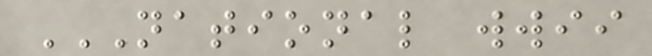NATIONAL WWII
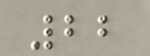22
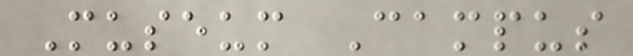Museum Campus
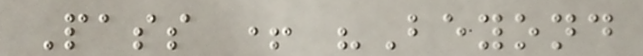Pass + "Beyond
